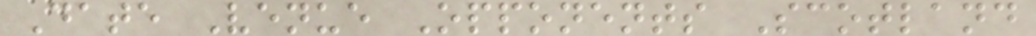Date Venue Opponents Scotland
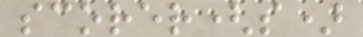scorer(s)
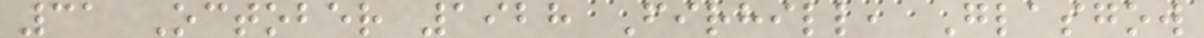31 October 1928 Firhill, Glasgow
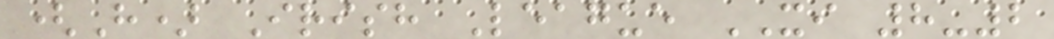(H) Irish League XI 8-2
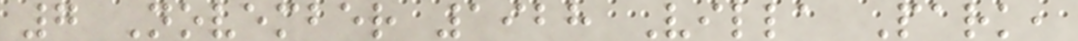7 November 1928 Villa Park,
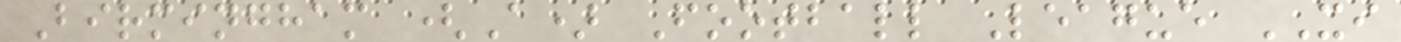Birmingham (A) Football League XI
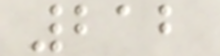212
